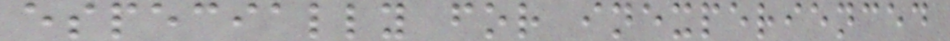especially for inexperienced
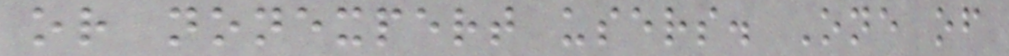or nonexpert users. One of
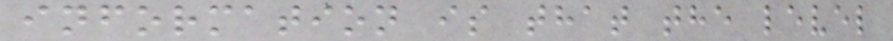information is that the level
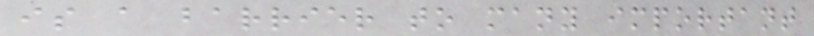is a barrier to many important
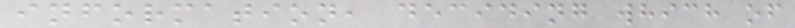information, deciding which of
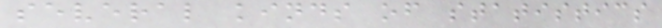several kinds of statistics
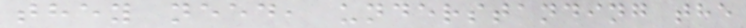they need, understanding the
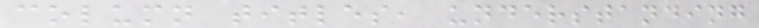column titles, understanding
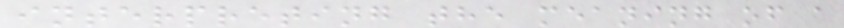interpreting the meaning of a
